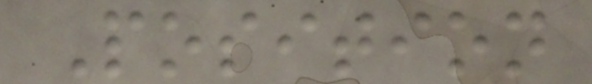Position
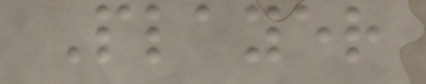Player
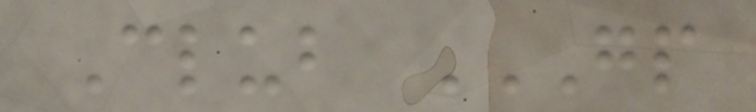Club GP
